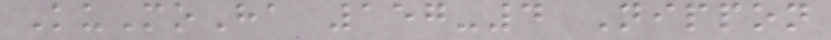KuMoHa 157-4 Nippon
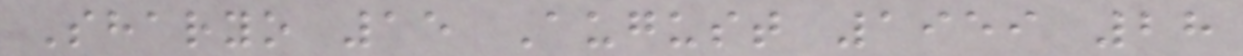Sharyo 15 August 1959 28
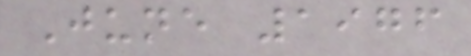June 1976
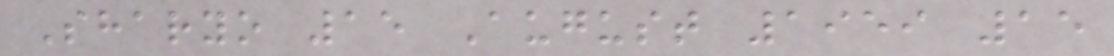Sharyo 15 August 1959 15
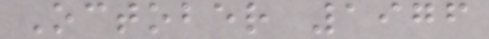October 1976
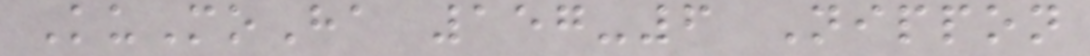KuMoHa 157-6 Nippon
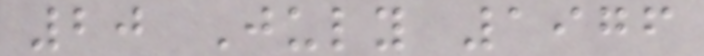20 July 1976
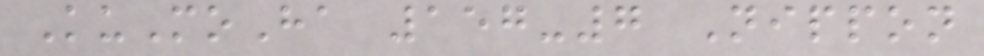KuMoHa 157-7 Nippon
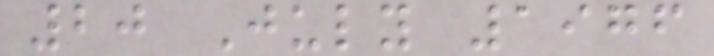20 July 1976
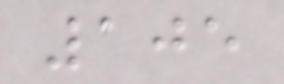105
